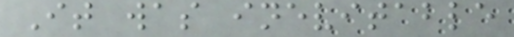It was inevitable
